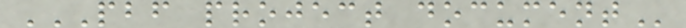PBF PROJECT DOCUMENT
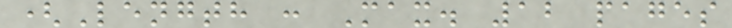(Length : Max. 12 pages
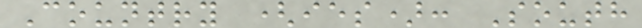Country (ies): South
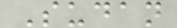Sudan
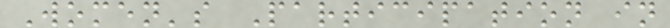Women's Participation in
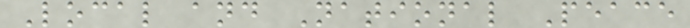Local and National Peace
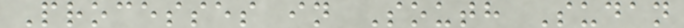Processes in South Sudan
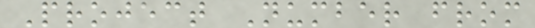Project Number from
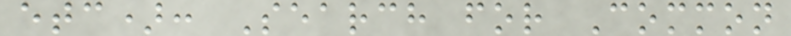etc): Search for Common
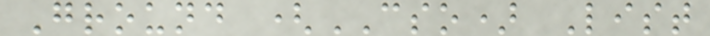Ground (CSO) List
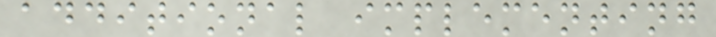additional implementing
